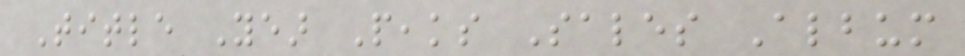Title Year Peaks Sales Album
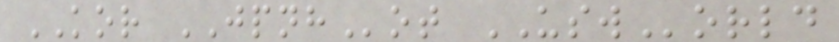KOR JPNHot USWorld
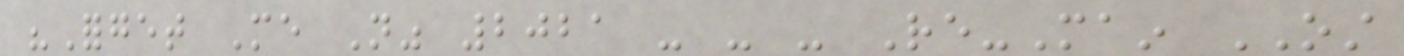"Forget Me Not" 2021 - - - Re-Main OST
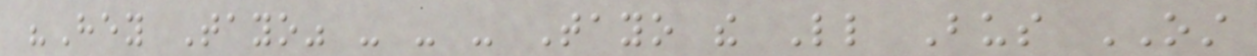"Hey Tayo" - - - Tayo the Little Bus OST
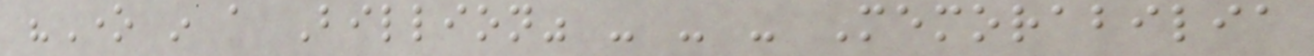"One in a Billion" - - - Memorabilia
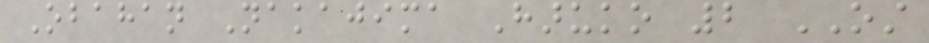Obahan Nakajima Haruko 2 OST
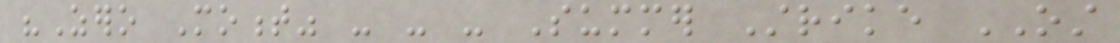"Zero Moment" - - - Summer Strike OST
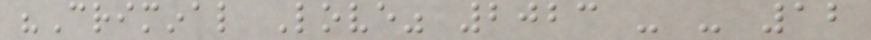"Criminal Love" 2023 - - 12
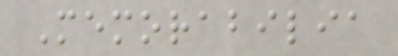Memorabilia
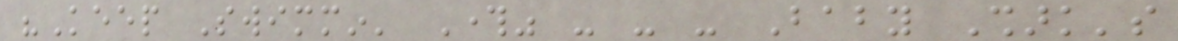"Keep Swimmin' Through" - - - Baby Shark's
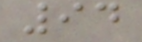94
